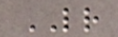LR
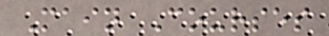Main Courses
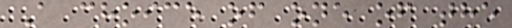A choice of one of the
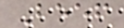Beef
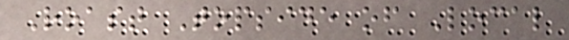Roast Topside of Local
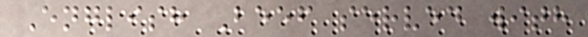English Beef served with
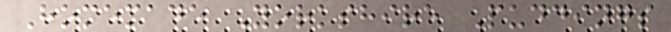Homemade Yorkshire Puddings
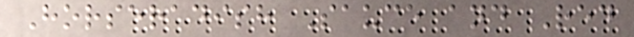Horseradish Sauce and Red
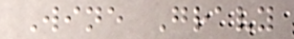Wine Gravy
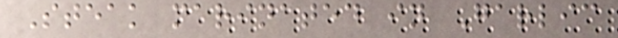Steak marinated in Garlic
